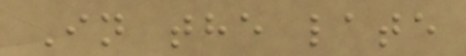In the late
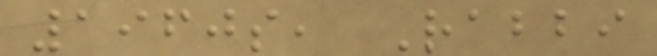1960s, Rabbi
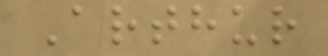Arthur
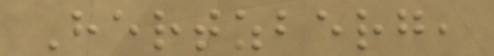Hertzberg,
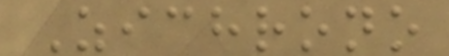Zichrono
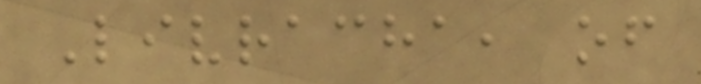Livracha, of
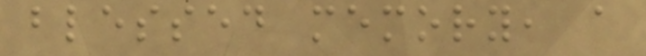blessed memory, a
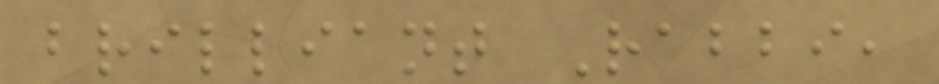brilliant Rabbi,
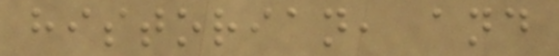historian, and
